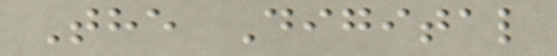The Digital
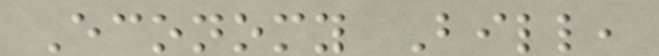Economy Bill,
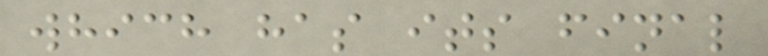which has its final
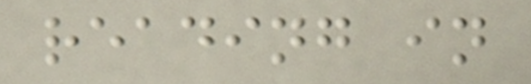reading in
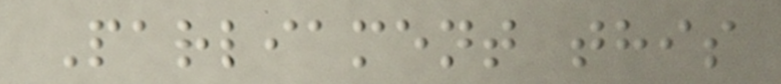Parliament this
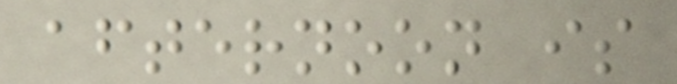afternoon is
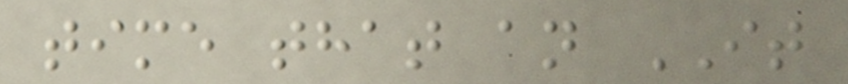time that an IT
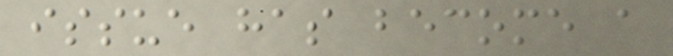issue has become a
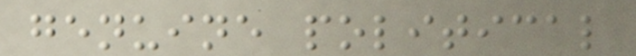genuine political
